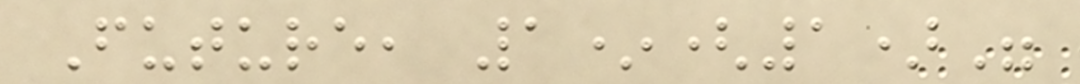Future, 1*(1)"
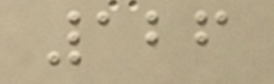126
